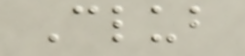Club
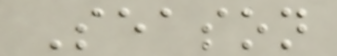Season
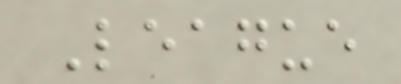League
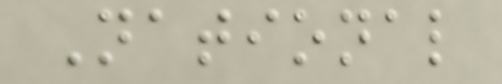National
